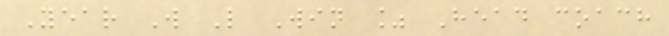Year W L Win % Head coach
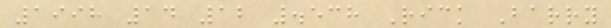1998 14 12 .538 Rick Barry
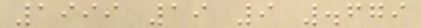1999 19 9 .679
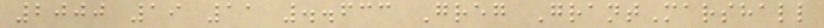2000 19 11 ..633 Greg GrantMarshall
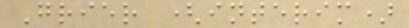Grier (interim)
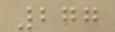277
